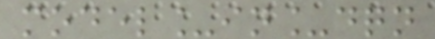model_in_dqn
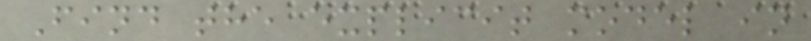Find the explicit model in
